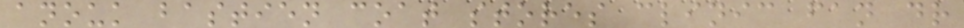anouk bastien coat stores clinic fan dr
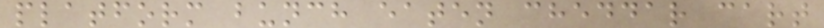platform bunch eaten cheddar cart
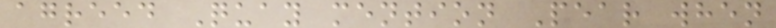agreed Quay mention Pear when
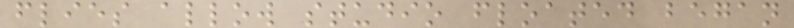flies allow studio floated began
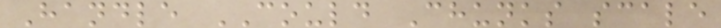Handle COULD Chunks scale
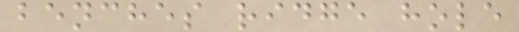benches ridge hole
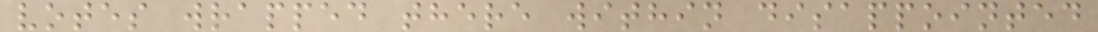votes wrapped there within disappointed
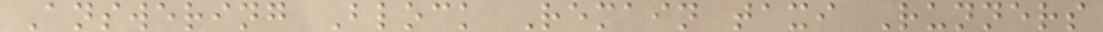Answering Block Remain taxi Runners
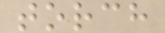torch
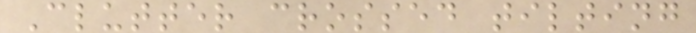Clutter crossed tilting
